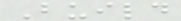Build
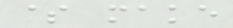$ make
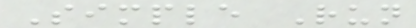Simple Run
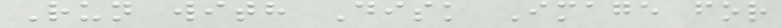Run with Disk Image for
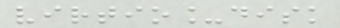virtio_disk
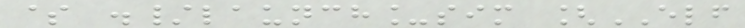$ ./launch_sim [ELF
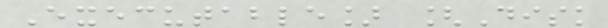Executable] [Disk
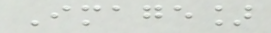Image]
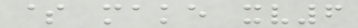$ make xv6
